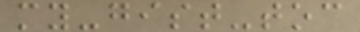my-gist-toc
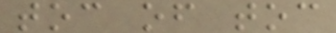toc of toc
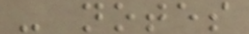- notes
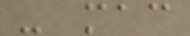- mac
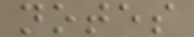notes
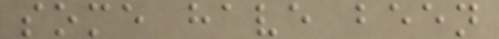some have been
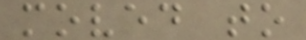moved to
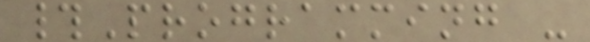#Programming -
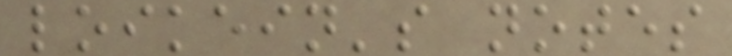loikein's notes
